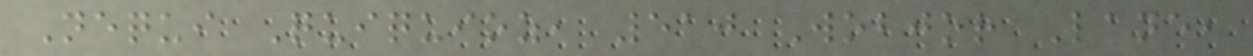Nequi Quiquioz, 510 Wobjor Lane,
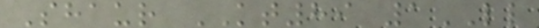Shaur KT89 1LL
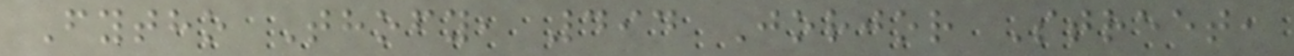Fytho Thofy, 494 Jorjor Street,
